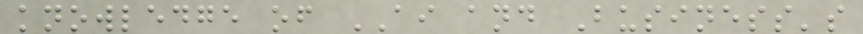knowledge of AI and Business's
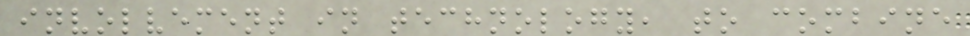involvement in technology, to combine
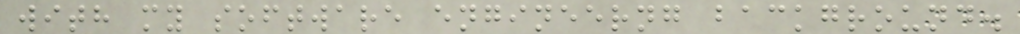with my software engineerng background.
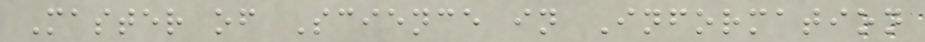Master of Science in Information
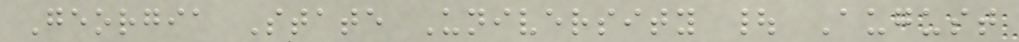Georgia State University | August
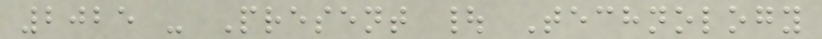2025 - Present | Technology
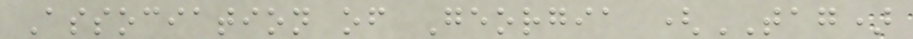Association of Georgia (TAG)
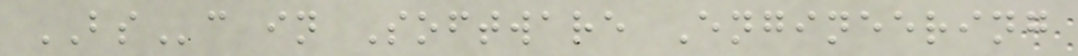BSc in Software Engineering
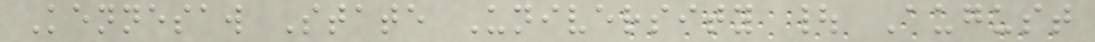Kennesaw State University | August
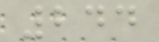244
